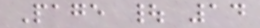Page | 14
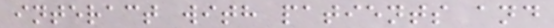interact with patients and
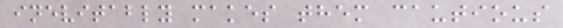inevitably makes them cautious
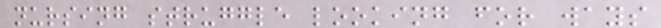nursing struggle looking for ways
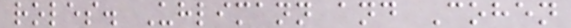roles. Uhlimann and Cohen
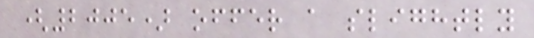(2005) offer a slightly
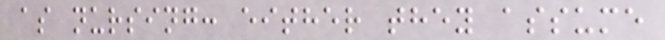as nursing: either they assume
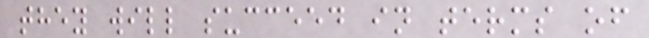they will succeed in terms of
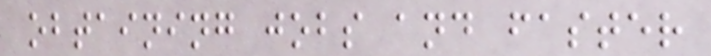obtaining jobs and faster
